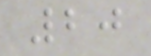20
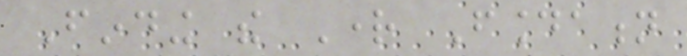Finding the Right Foundation
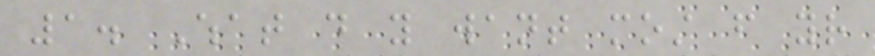1. What do you want most from your
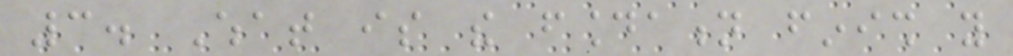3. What is the foundation finish you
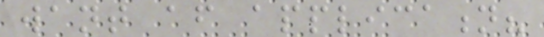want after application?
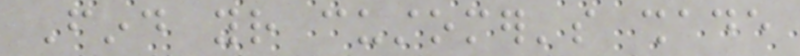Find your customer's shade
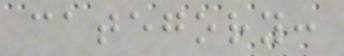category:
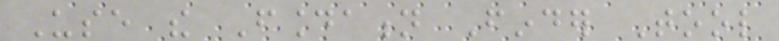Use the Foundation Finder Tool
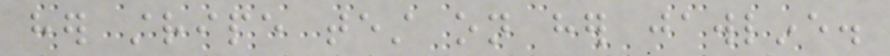her stripe test on her jawline.
